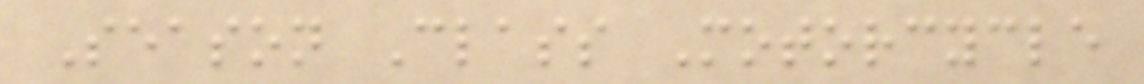Season Class Motorcycle
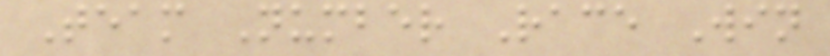Team Number Race Win
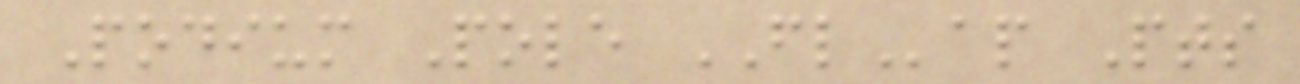Podium Pole FLap Pts
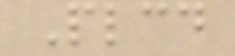Plcd
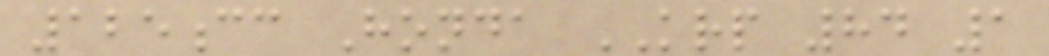125cc Honda KRP 84 1
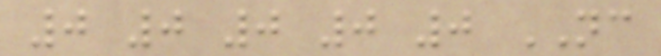0 0 0 0 0 NC
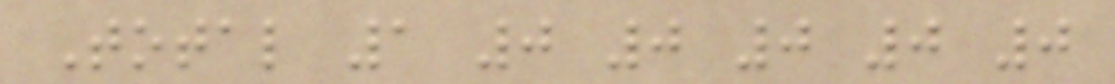Total 1 0 0 0 0 0
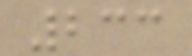233
